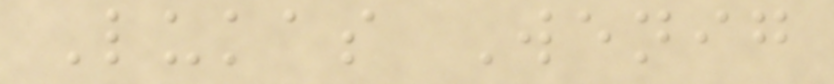Lukas Wenig
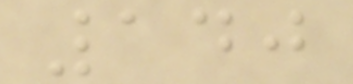140
